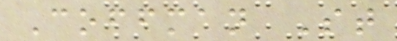Coffman St
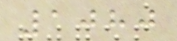1080
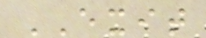EXIT
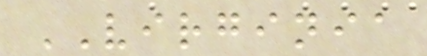VIRGINIA
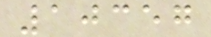10357
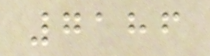7186
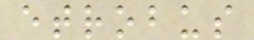etrobus
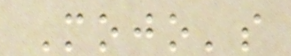Mojo's
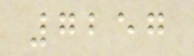7257
